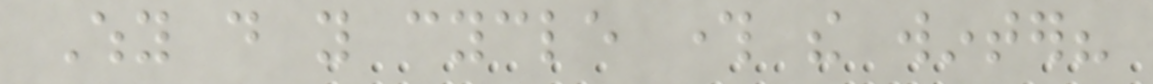Why do you cycle through the winter?
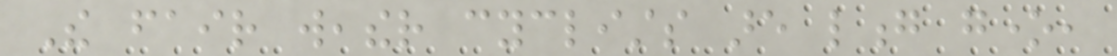The fair weather cyclists are long gone,
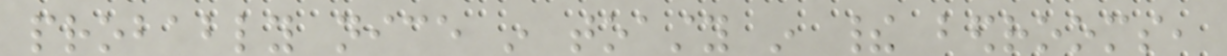probably nice in toasty in their bedrooms,
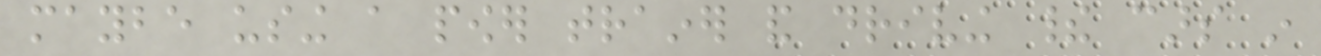maybe using a power trainer and driving their cars in
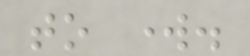to work.
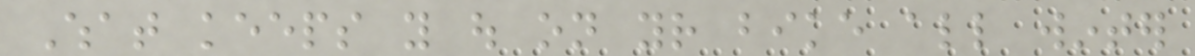What keeps you out on your bike all winter
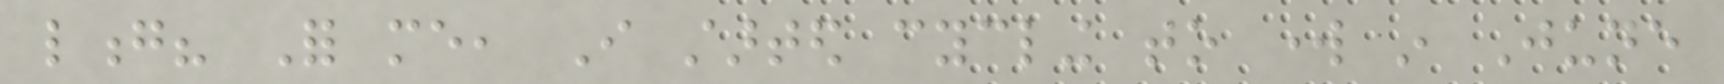long? For me, I started cycling to work in June
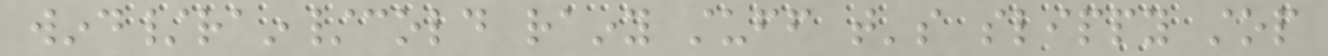wind/rain/cold rainy stuff that's slippy stop
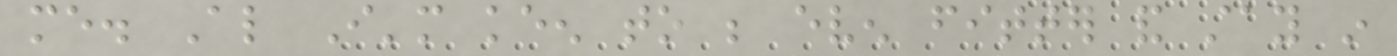me. Also I'm keen to be even fitter and stay in
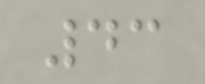43
